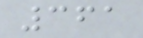361
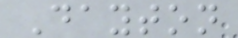Dayton
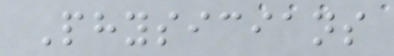Physicians
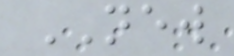NEW
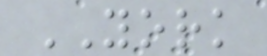YORK
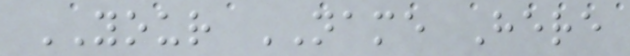YOUR NAME Here
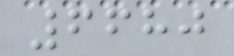6680
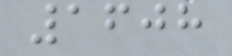1608
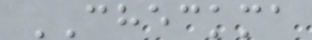CHECKMA
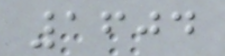1604
